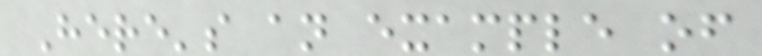Here's an example of
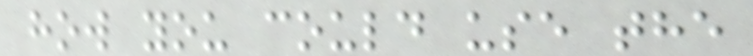how you could use the
